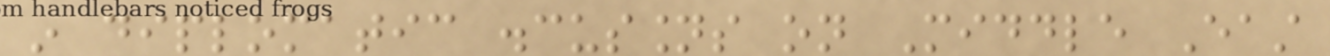in diplomatic discussions on Middle East
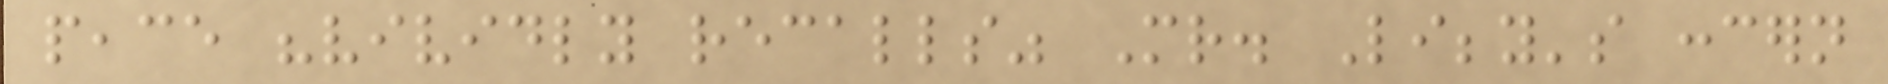peace "vividly recalls" Mr. Libby's concern
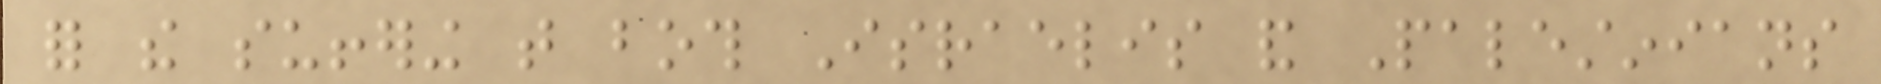for the suffering that both Israelis and Palestinians
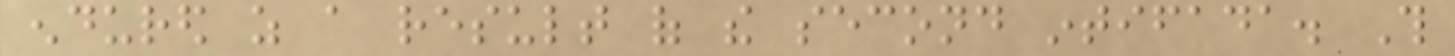endured as a result of the second intifada. This
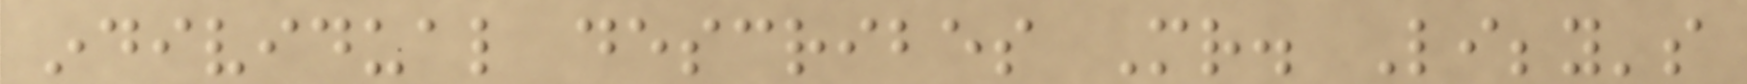individual describes Mr. Libby's
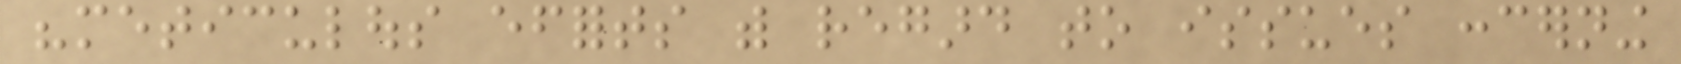"meticulous efforts with regard to issues concerning
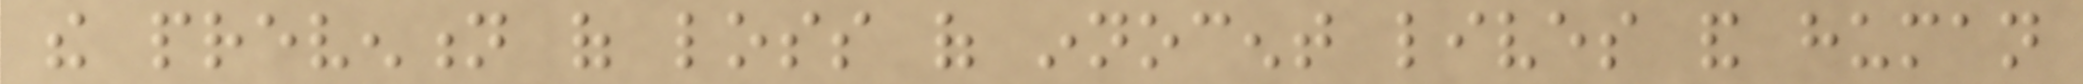the prevention of loss of innocent lives and human
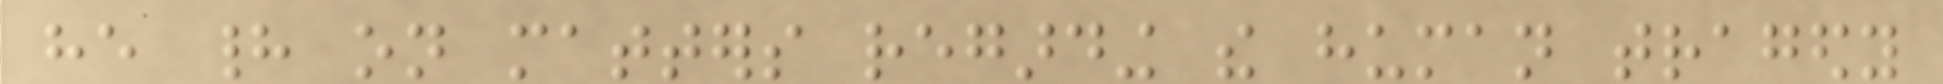he had on matters regarding the human tragedy
